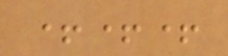+++
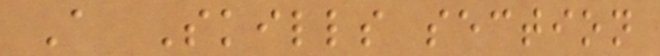A Skills section
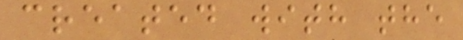created with the
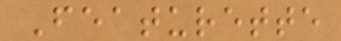Featurette
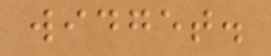widget.
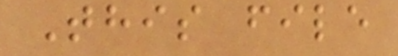This file
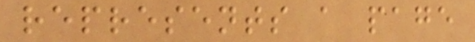represents a page
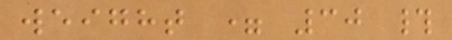weight = 30 #
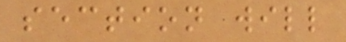section will
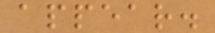appear.
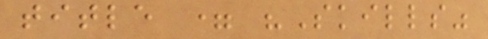title = "Skills"
